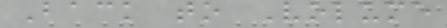Back to Volume
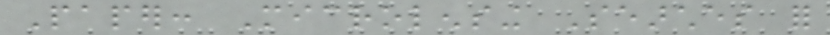Paper: Microlensing Searches for
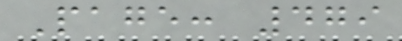Page: 479
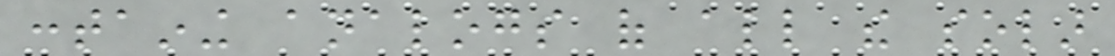containing analogs of all the solar
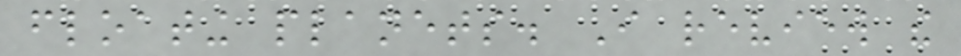floating planets. I review the
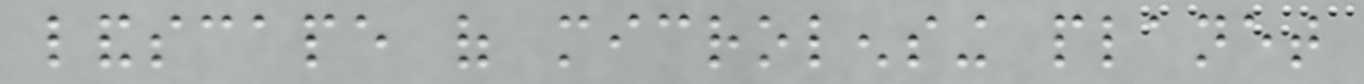landscape of microlensing planet
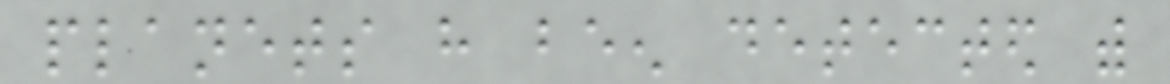planets have been detected with
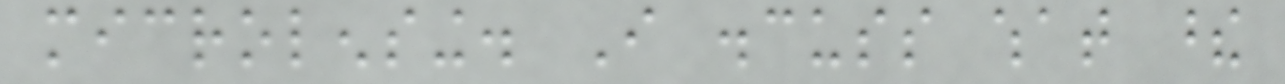microlensing. I discuss what these
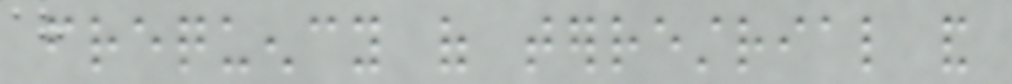frequency of terrestrial and
